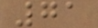71
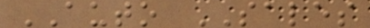AUTO SALES
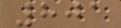801
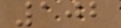102
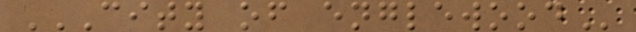CITY OF ENGLEWOOD
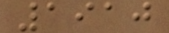1910
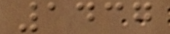1437
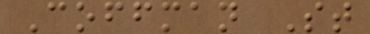Coffman St
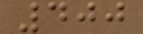400
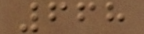668
